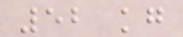52 kg
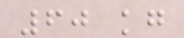60 kg
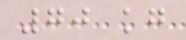70 kg
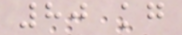80 kg
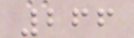266
